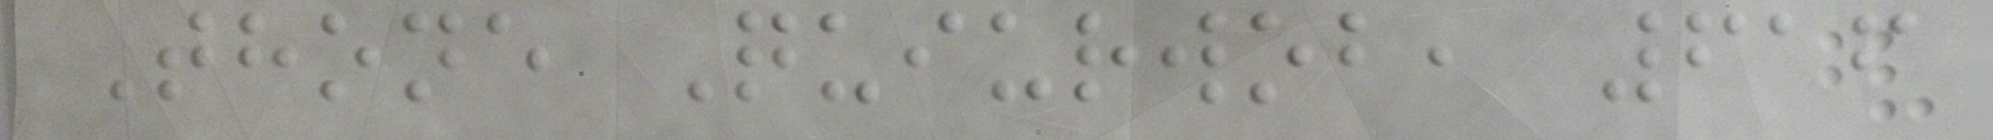Thone Quiurwob, 616
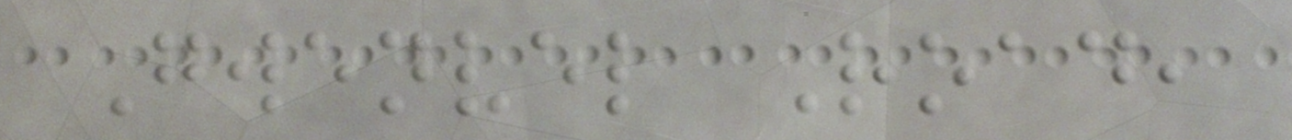Gwenvel Road,
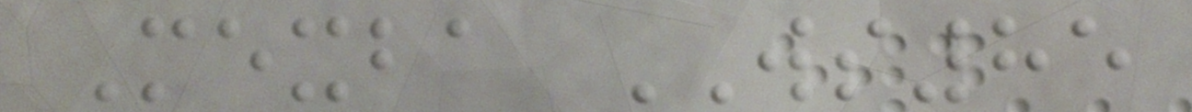Mexba WS85
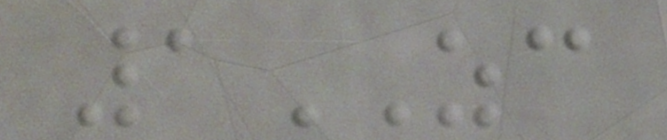1ZC
